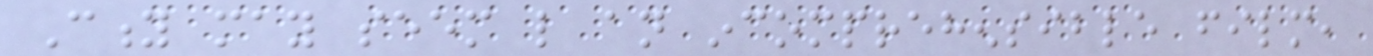City may seem like an incomprehensible film,
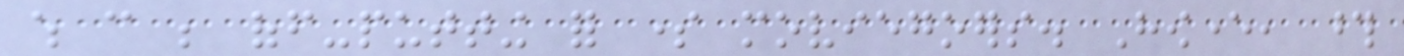which can be off-putting for some moviegoers. However, those
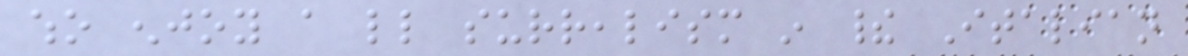who enjoy a little surrealism in their Italian
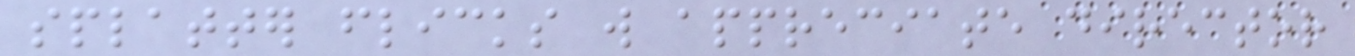splatter flicks will appreciate director
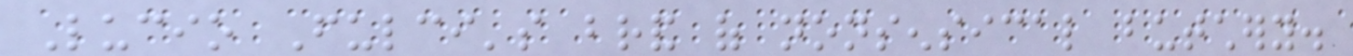Lucio Fulci's brand of nonsensical butchery.
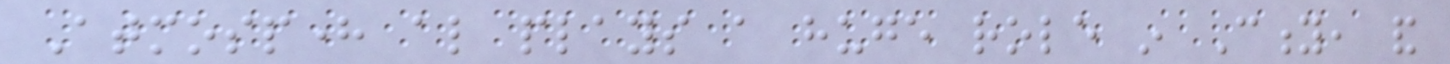Atmosphere also plays a huge role in City, and
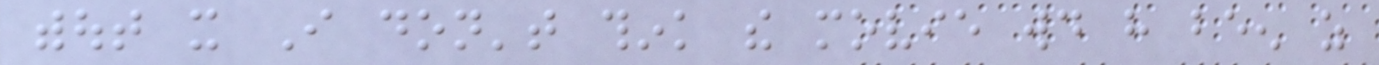without it I don't think the movie would have been as
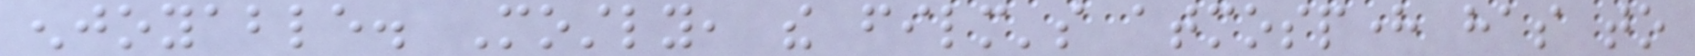enjoyable. Mostly, the film's atmosphere has to
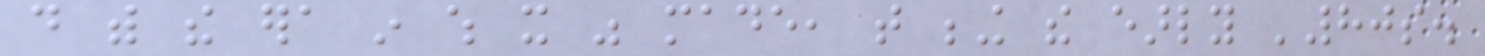do with the era in which it was made, that being the early '80s.
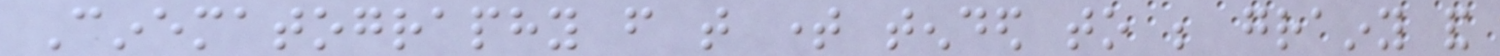Cinematography from that time tended to be grainy and
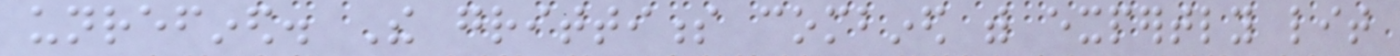unrefined. The grittiness combined with expertly lit
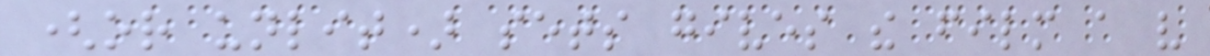(or unlit) sets gives the film a very
